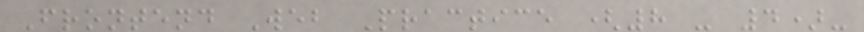Frontend Web Practice (8 - 4)-
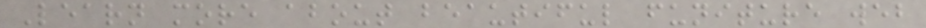Learn more about beautiful funiture web
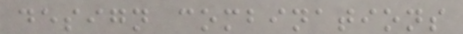design combinations
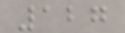127
